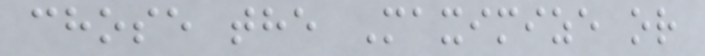chose the Maximize or
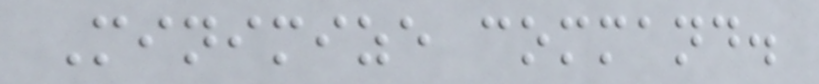Minimize command.
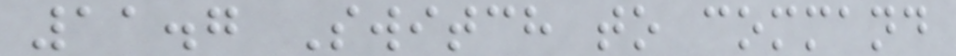11.7 Switch to command
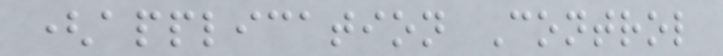(application Control
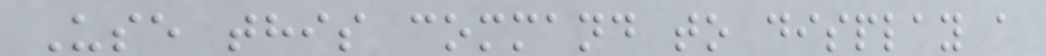Use this command to display a
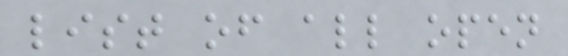list of all open
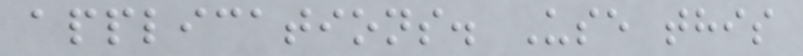applications. Use this
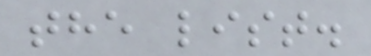the list.
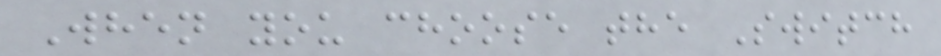When you choose the Switch
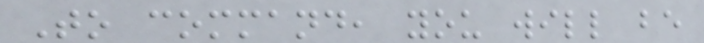To command, you will be
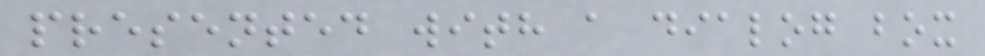presented with a dialog box
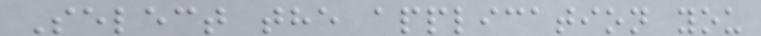Select the application you
